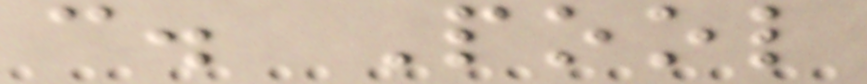c. Pool
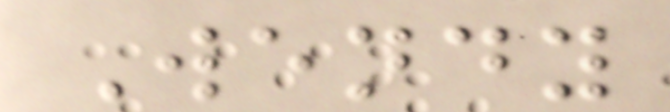Wendy
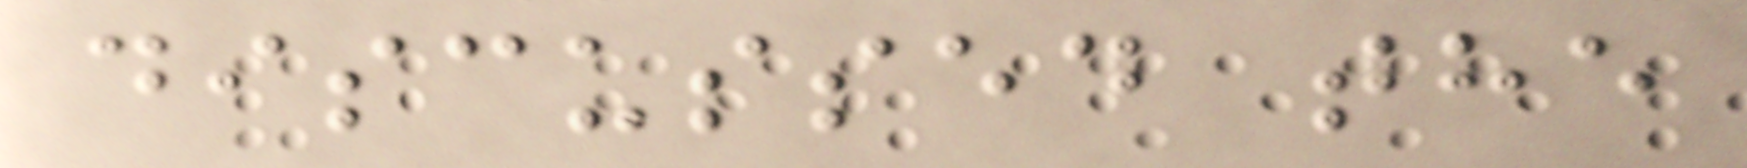discussed the
